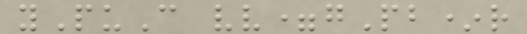yPuC vv=gPb*r
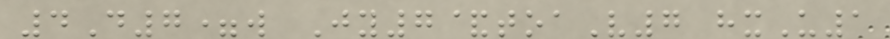4D7=w Jy7&toaV7 hxU1
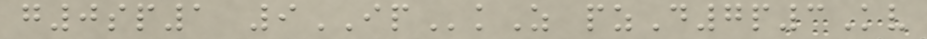g0sp1 9IPkZ pzD7p3Kv
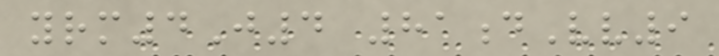yrm4J4 81dVv9
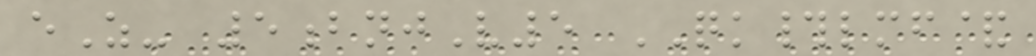eZ- 5bnjV5 QK#lmf&
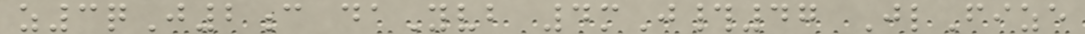z3qJ2c daYvb 4mJ#47 JlFize
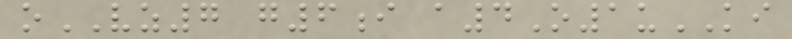oVZ7 g6i a4O1uKI
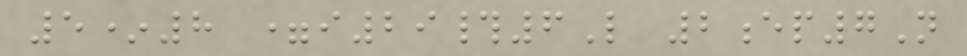5*8 =i29#6L 2ep7N
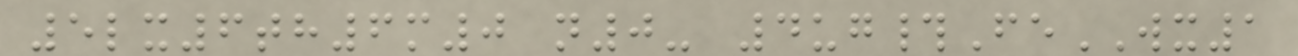5lx6th6m0 n0- 4ug#FeWX1
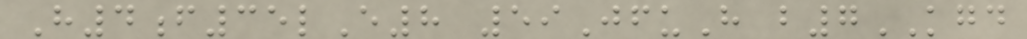H4f35lE8 59JfuH b7KGD
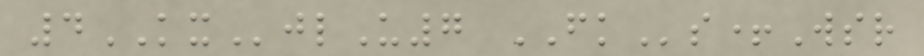4KXjlU7 FKs+Wsr
